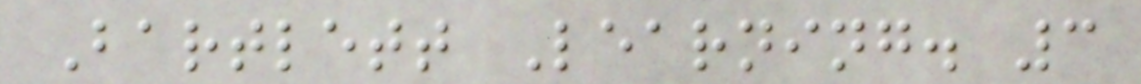Bartlett Learning. 3
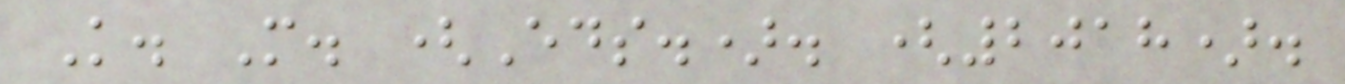K. M. (Eds.). (2018).
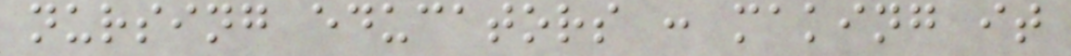nursing educators : making it
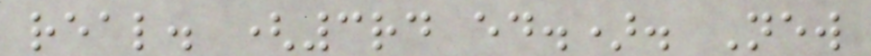real. (3rd ed.). New
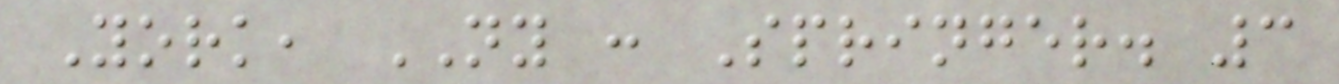York, NY : Springer. 3
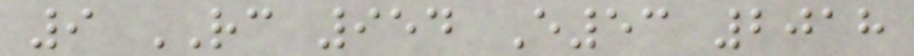9 RC 954 E53 2018
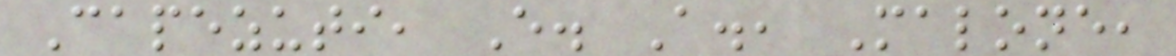Capezuti, E. A., Malone,
